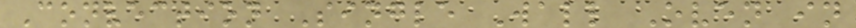Convection Single Wall Oven in
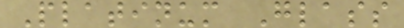Platinum Glass
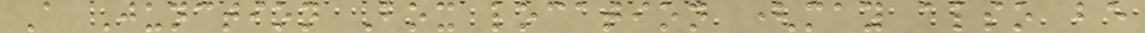A Junction Box location (may also be
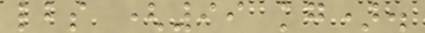lbs (99 kg).
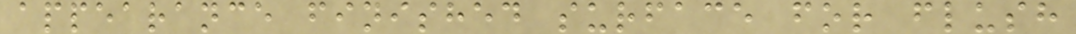appearance finished surface for flush
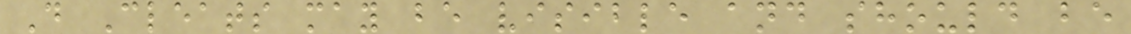D Cleats may be visible and should be
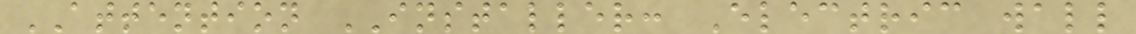ATTENTION INSTALLER: Electric wall
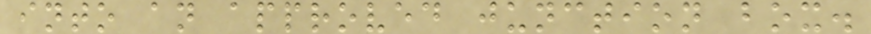into an approved junction box.
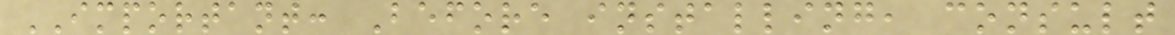IMPORTANT: Before installing, consult
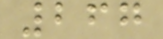267
